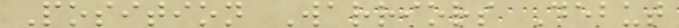Position Warriors Debut
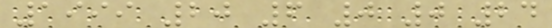1999 20 6 0 0 24
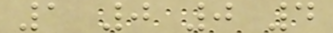1 0 0 4
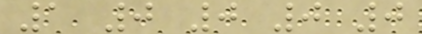1 0 0 0 0
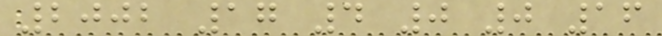2002 17 4 0 0 16
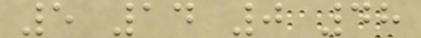5 14 0 48
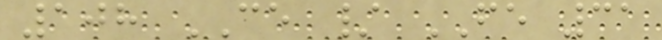108 CE / FE 31
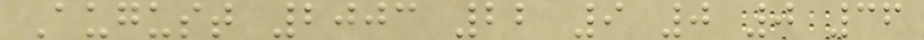August 2003 22 9 0 0 36
